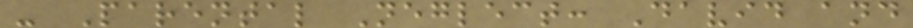- Parental Neglect: David and
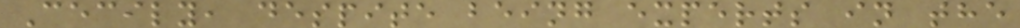Cecily, despite being experts in the
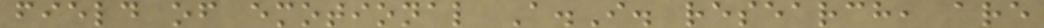field of emotional A.I. research, are
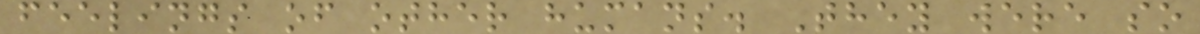feelings of other humans. They were so
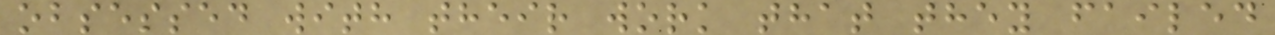obsessed with their work that they failed
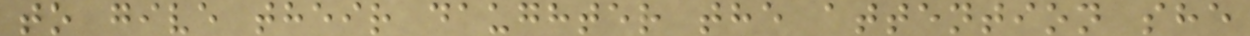to give their daughter the attention she
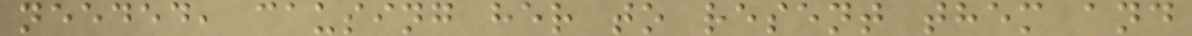needed, causing her to resent them and
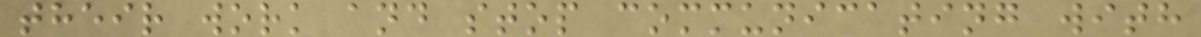their work and stop communicating with
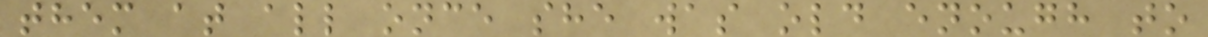them at all once she was old enough to
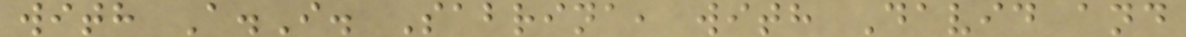with A.I. Sabrina, with David and
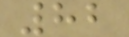82
